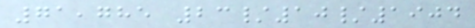71,785 23/10/1904
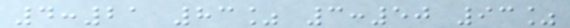4:21 83% 3:50 93%
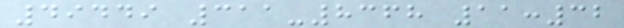49449 311-8368 11:32
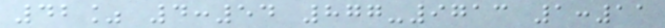42% 4:54 877-9713 1:11
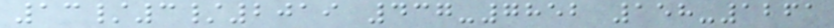13/3/2019 437-7852 158-1261
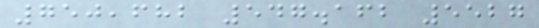750,682 547.162 5527
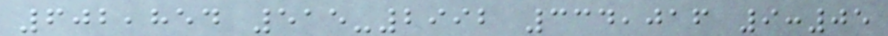602,854 515-2992 334,016 9:05
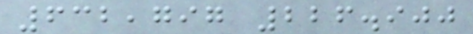632,797 226.900
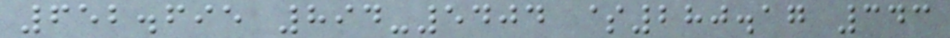652.695 894-5404 $280.17 343
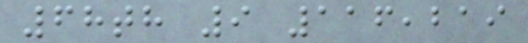68th 9 116,219
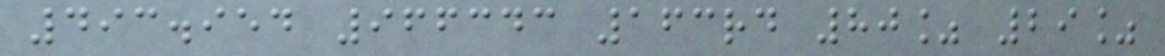493.954 966343 163rd 80% 29%
